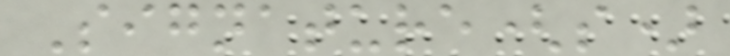Signature(s)
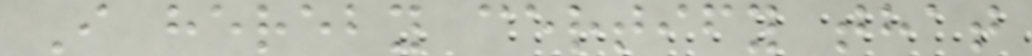I hereby certify that
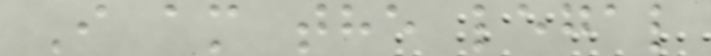I am the legal
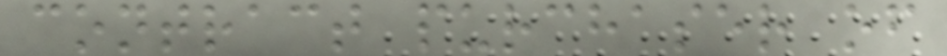contract purchaser of
